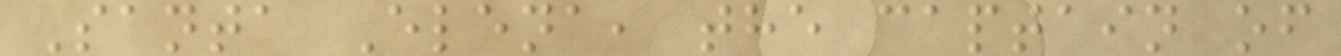Santa Elena, the captain of
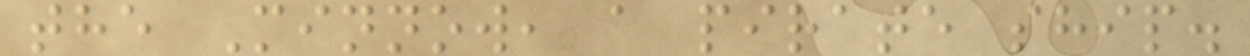the Minnow, a pirate ship.
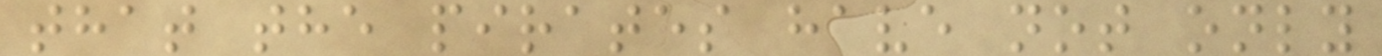that the pirates have not only
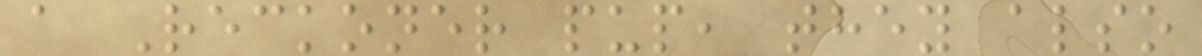a Reckoner pup, they also
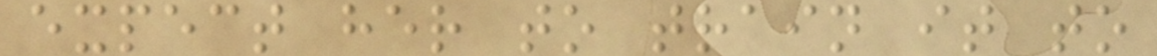expect her to train it to
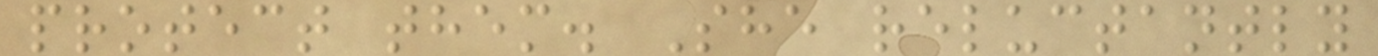protect them. She reluctantly
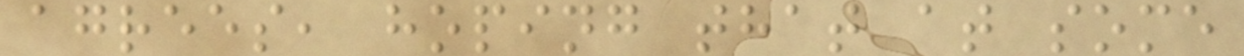agrees, hoping that at some
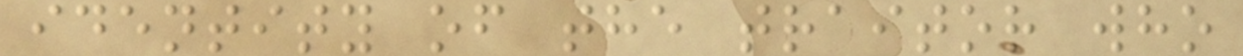identity of the traitor who
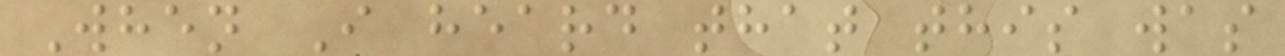When I heard that this was
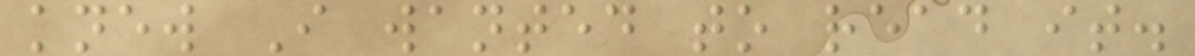knew I wanted to read it.
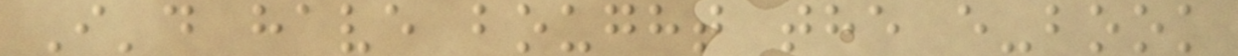I'd have bought the e-book
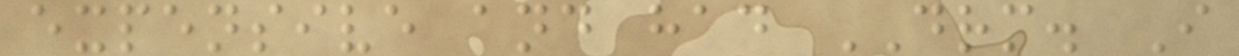expensive and had DRM. I
